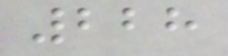228
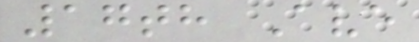17th Ave
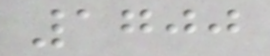1700
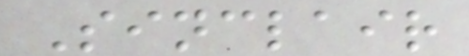Sinclair
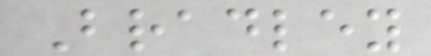Bradley
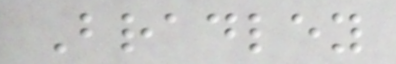Bradley
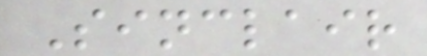Sinclair
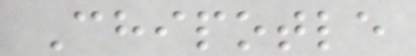Chipotle
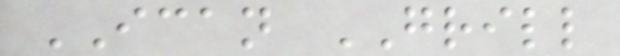ICAN GRILL
